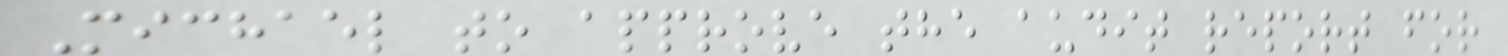Michael to approve the audit report for
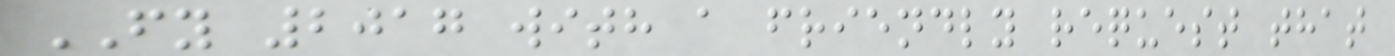FY 2017 with a friendly request that
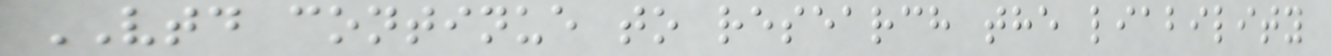VTD continue to research the liability
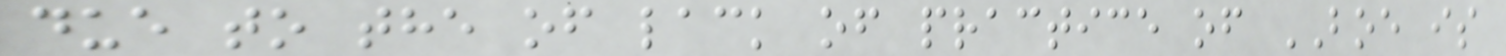due to the of lack of practice of BOE is
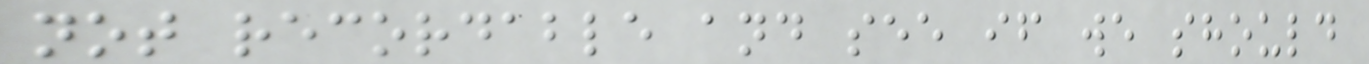not recordable and see if we should
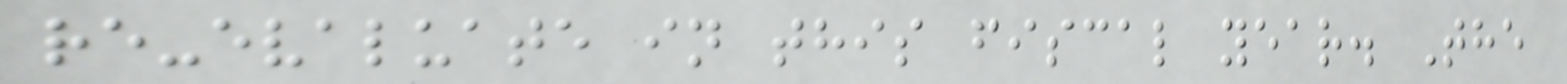re-evaluate in this fiscal year. The
